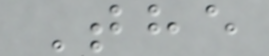The
